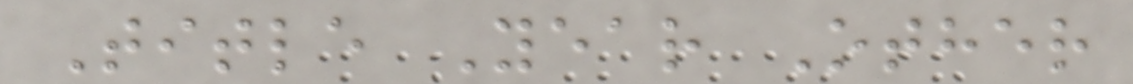Title Year Other
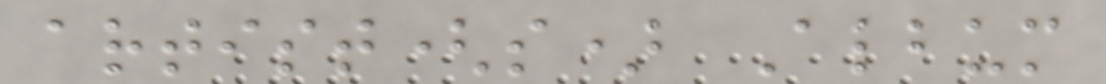artist(s) Album
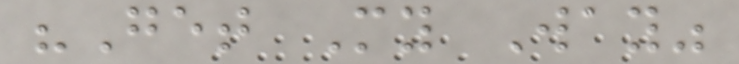"Get My Way"
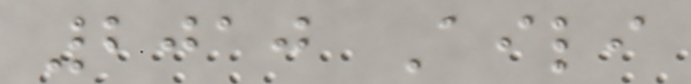2010 Aili
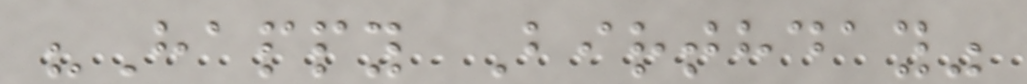"Happy Birthday"
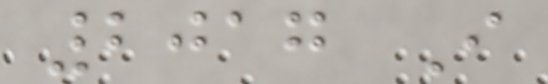2017 I
